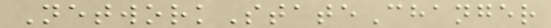NetworkStateChanger
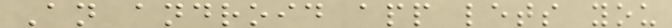An android app lets you
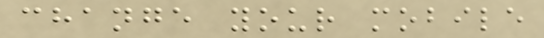change your mobile
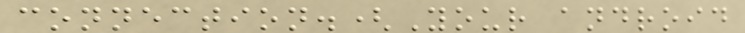connection.(Your android
